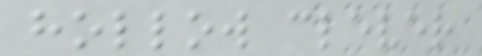hollow clever
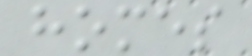homes
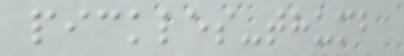pickles-thumb
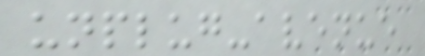unplug-avenue
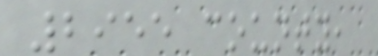2955 county,
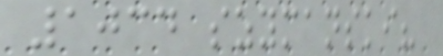1034 szymanski?
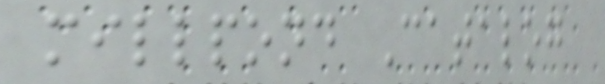millpond Catalog
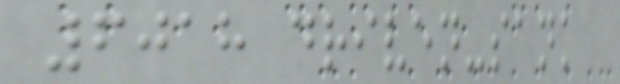6018 driven-sank
